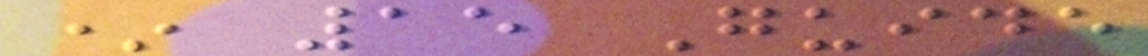* 15 Guide
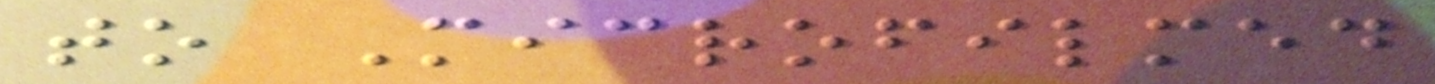to Microfilmed
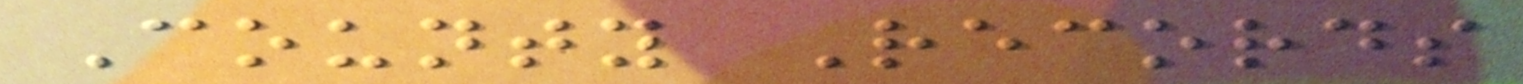County Records
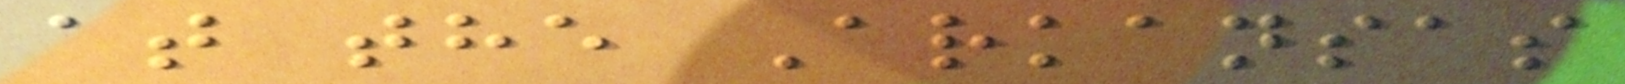at the Arkansas
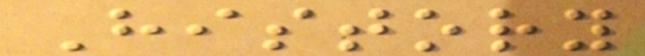History
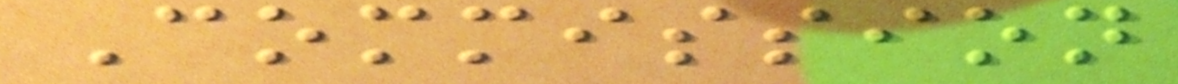Commission
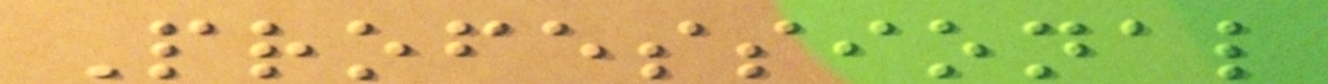Professional
